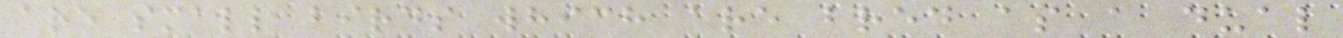are small birds which are bred as a dual
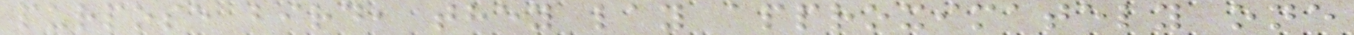purpose bird, they lay approximately one
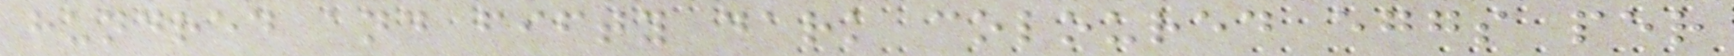hundred and fifty dark coloured eggs per
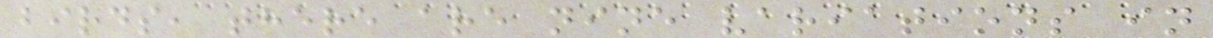birds, there are nine variations in
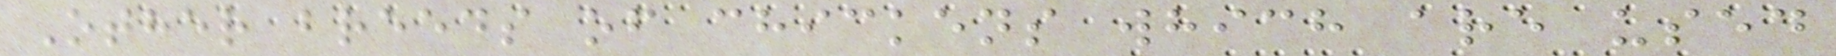Other breeds of chickens which are used
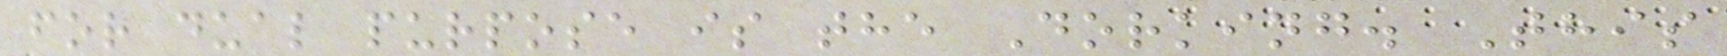for dual purpose is the Dorking. This
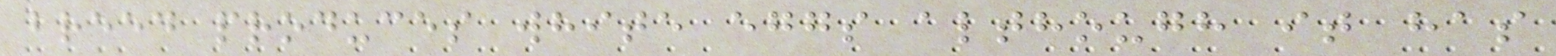breed produces white eggs although it has
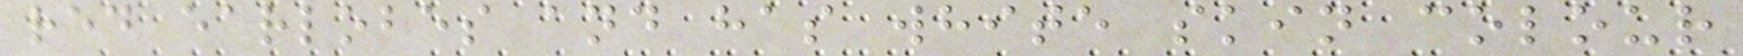red earlobes and has white skin colour
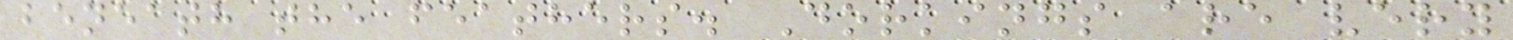beneath the feathers. Dorkings are very
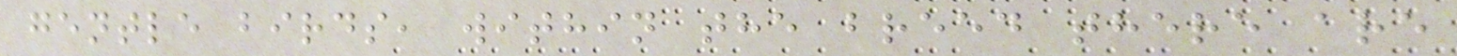gentle birds, within the breed there are
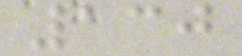130
